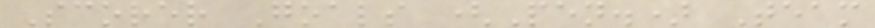Scorer Goals (Pen.) Team
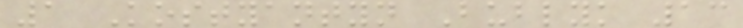1 Kostyantyn Bublyk 13
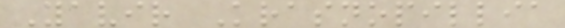Yavir Krasnopillia
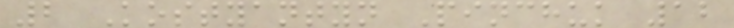2 Kostyantyn Pinchuk 12
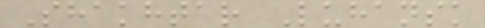Shakhtar Luhansk
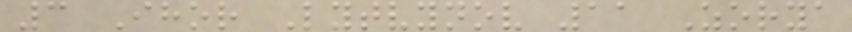3 Ihor Lytvynov 11 Zorya
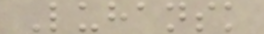Luhansk
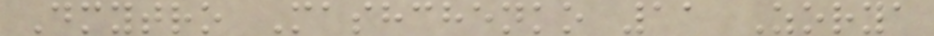Dmytro Mashchenko 11 Zorya
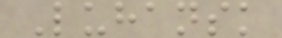Luhansk
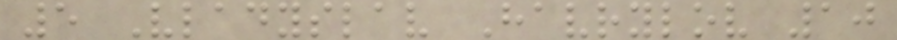5 Vladyslav Havrylov 10
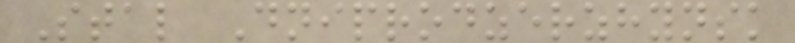Stal Dniprodzerzhynsk
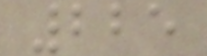225
